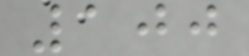100
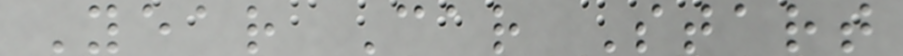Year Car Start
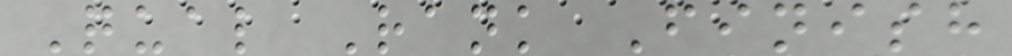Qual Rank Finish
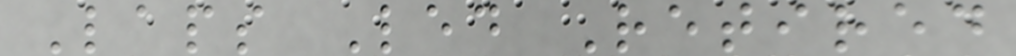Laps Led Retired
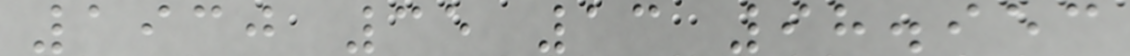1930 35 13 98.953
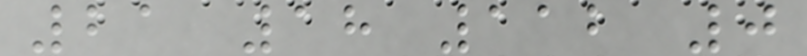21 18 112 0
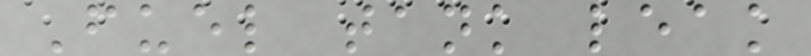Fuel tank leak
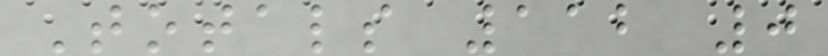Totals 112 0
